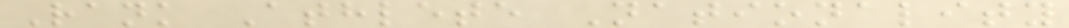Rank Athlete Nationality
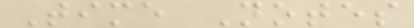Time Notes
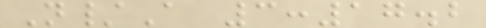N/A 3:17.2
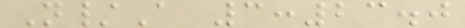N/A 3:23.0
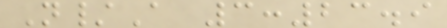N/A 3:23.9
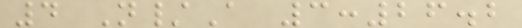4 N/A 3:26.2
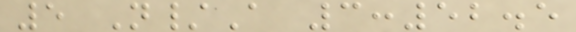5 N/A 3:52.5
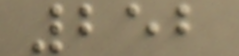252
